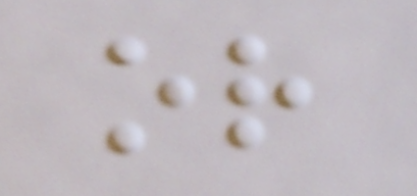or
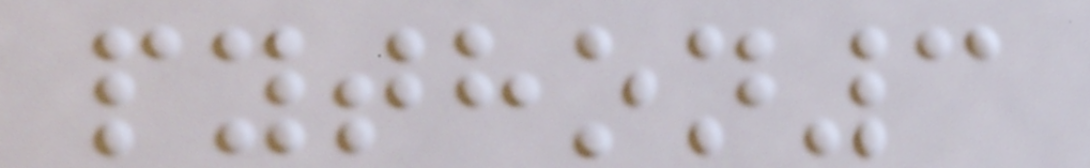python3
